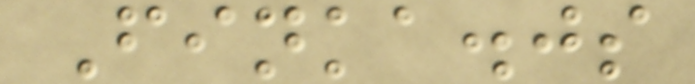Finka.js
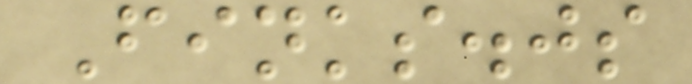Finks.js
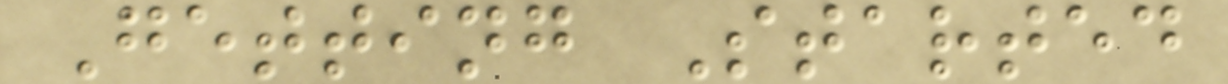Getting Started
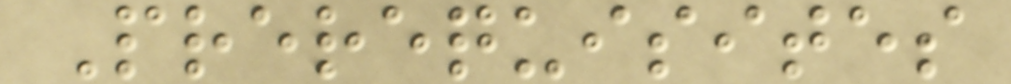Prerequisites
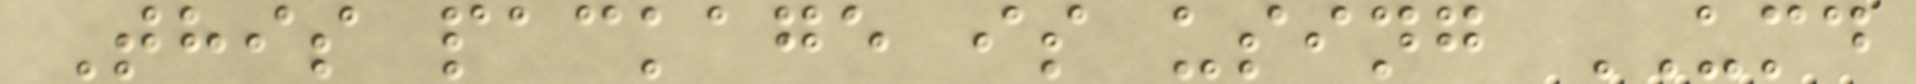This package is using UMD
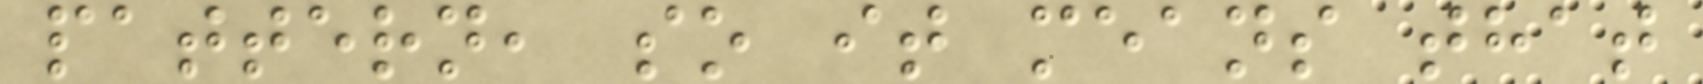pattern, so it means that
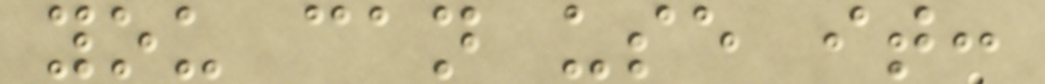you can use it:
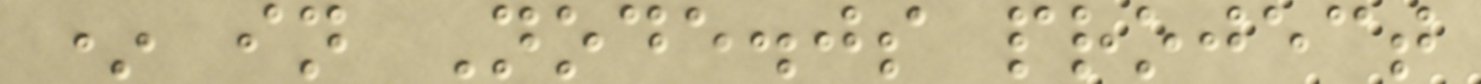* in Node.js project
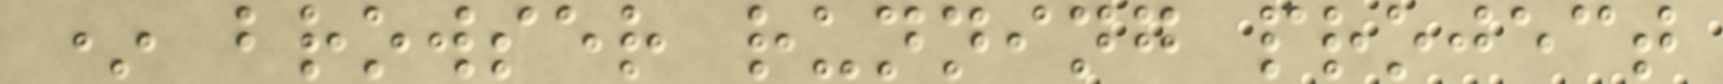* browser running project
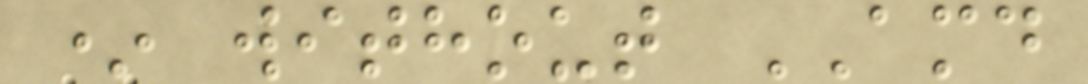* without AMD
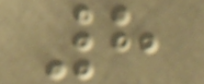8
